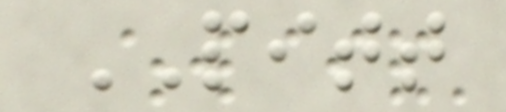PITT
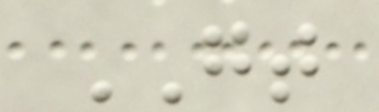GT
